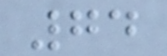74
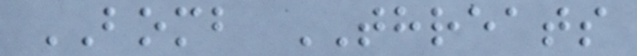BOMB THREATS
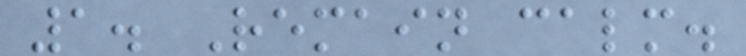1. Remain calm.
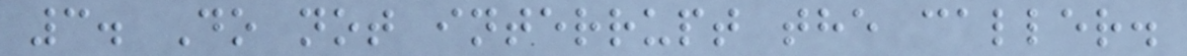3. Do not interrupt the caller.
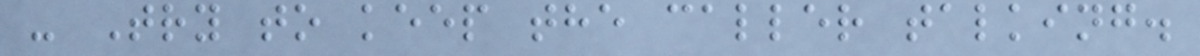- Try to keep the caller talking.
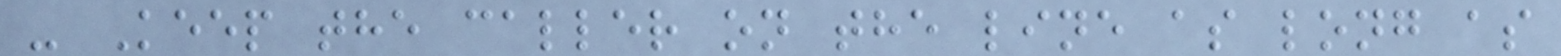- Keep the caller on the line as long as
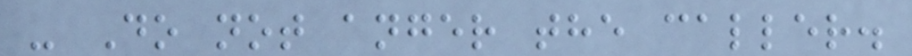- Do not anger the caller.
